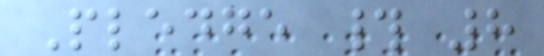Pledge # 8
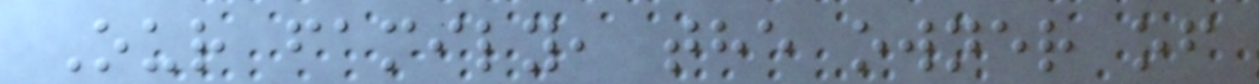Our family, the owner of
